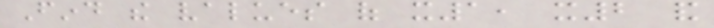Find the values of x1, x2 and
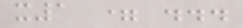x1 = ...
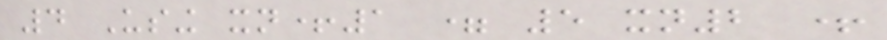4 Using xn+1 = 5 xn2 +
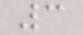3
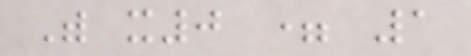With x0 = 1
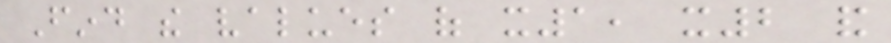Find the values of x1, x2 and
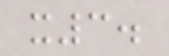x3.
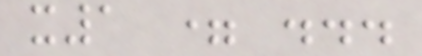x1 = ...
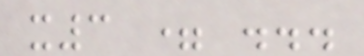x3 = ...
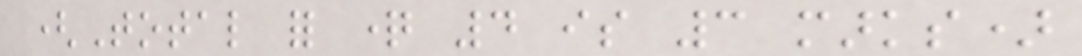(Total for question 4 is 3 marks)
